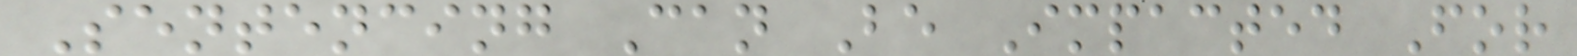Sentencing Can Be Impacted For
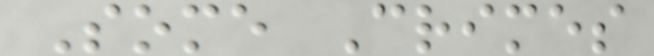Some Crimes
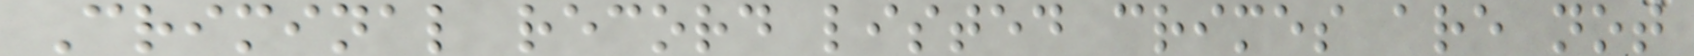Criminal record listed crimes are not
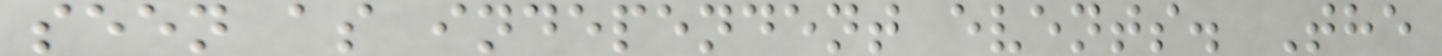seen as independent events. The
